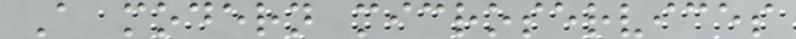A modern microservices
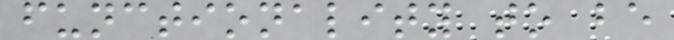functionality to be
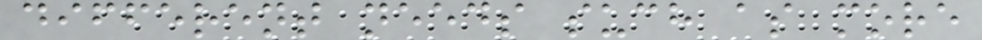different needs such as more
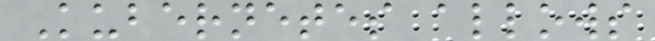Kubernetes allows
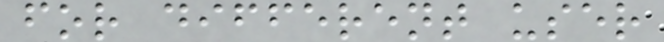for different user
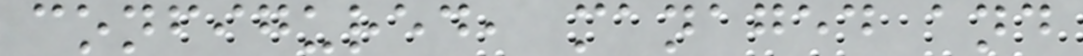configured, managed and
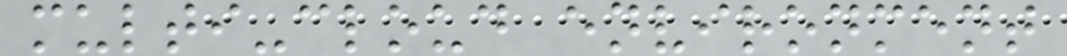multi-cloud environment
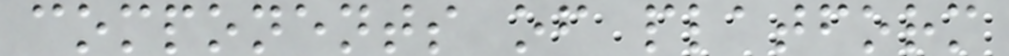components of platform
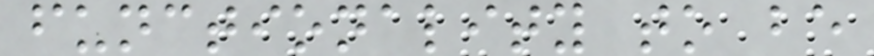functionality to be
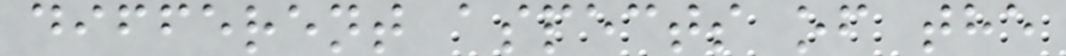different aspects of the
